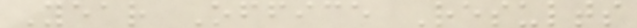Year Office Results
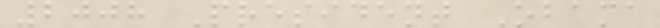2008 President Obama
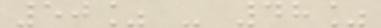50% - 48%
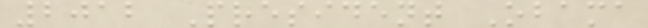2012 President Obama
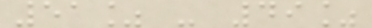51% - 49%
